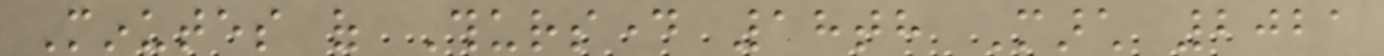Minutes of Thursday 18th March 2021
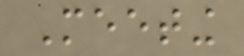Meeting
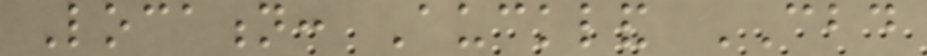Location: Auckland CBD
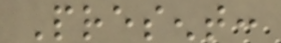Present:
